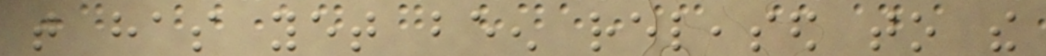that has yet been released to the
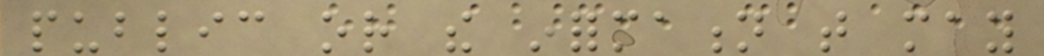public or the information that may
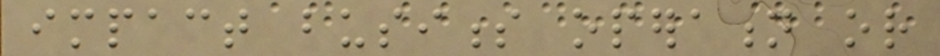impact business operation or
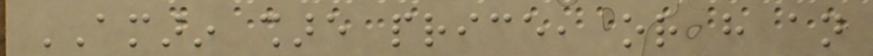AMARIN share price, or have an
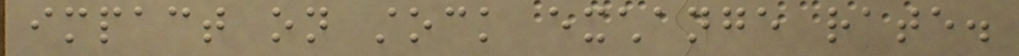impact on stock exchange rate.
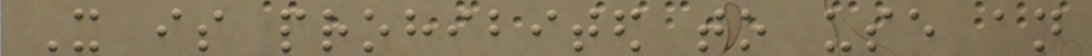It is prohibited to use an
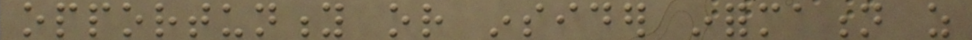opportunity or insider information as
